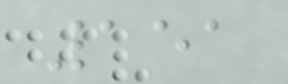151
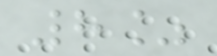8%
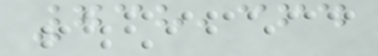738,364
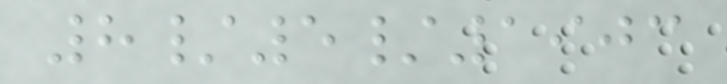8/5/1903
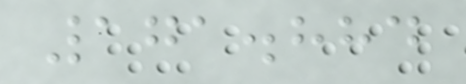171.884
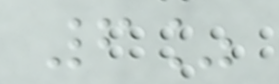6%
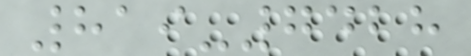819-7428
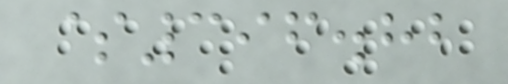$396.82
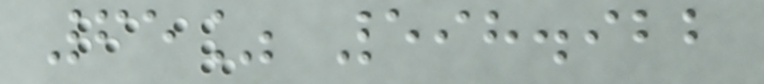65% 598.922
